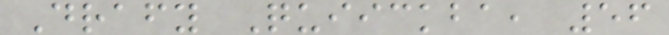Drafy Quiickba, 56
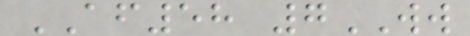AF58 7WW
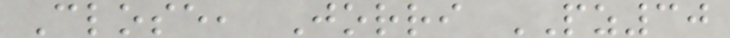Close, Jorri PZ30
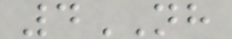4NH
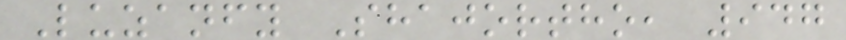Luzanfy Shajortho, 947
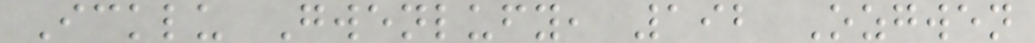Icklu Gwenlufy, 192 Ozgwen
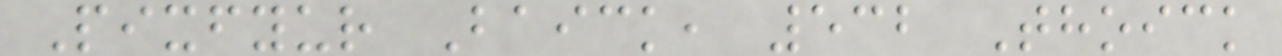Pixfyur Baick, 532 Thoick
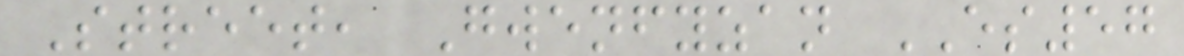Street, Gwenfyzan ES57
